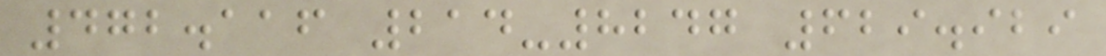472.116 214-8247 629.929
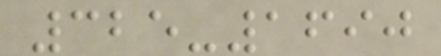325-1690
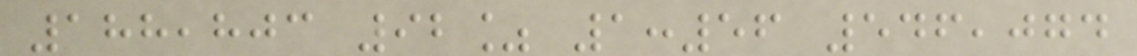188,803 92% 1:56 546,074
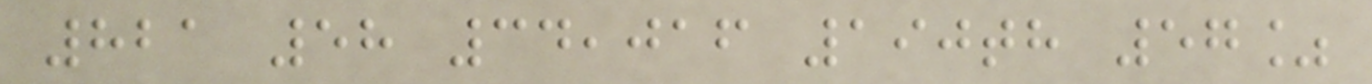821 58 34,016 190th 57%
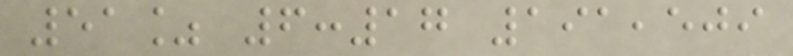51% 6:17 191,509
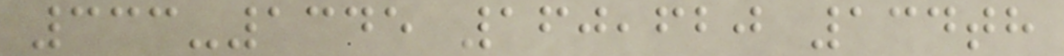333-1345 160,620 134th
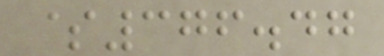$376.47
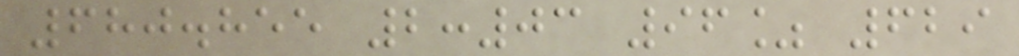680.855 2:03 96% 629
